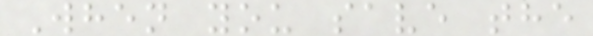When you save the
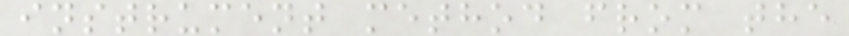instrument method from the
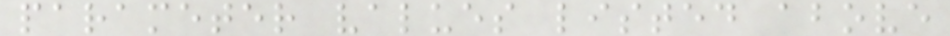parameter values listed above
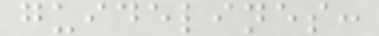guidelines:
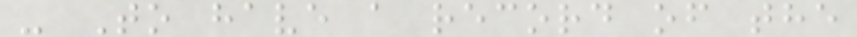- To have a record of the
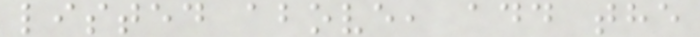listed above, add the
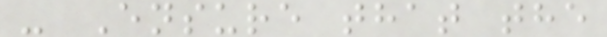- Ensure that the
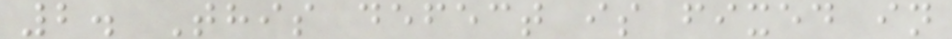2. This defect is fixed in
